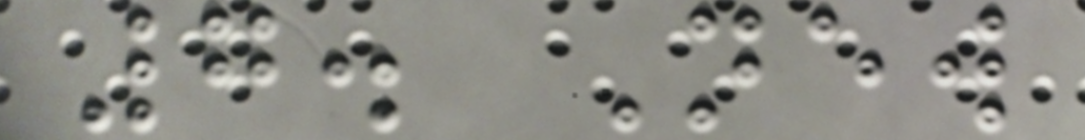7. New
